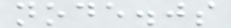node.js
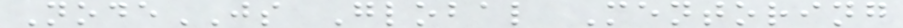NodeJS Global Mentoring
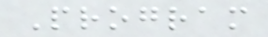Program
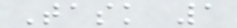Task 1
